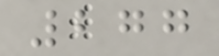277
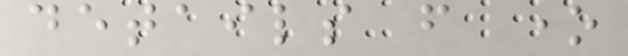details from one
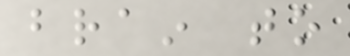brain to
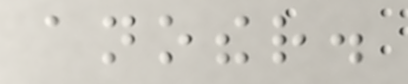another.
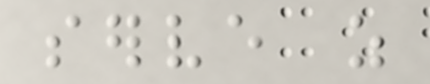serve as
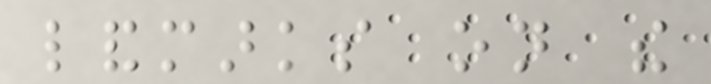landmarks on the
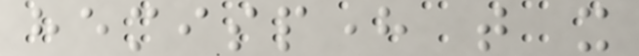hemisphere that it
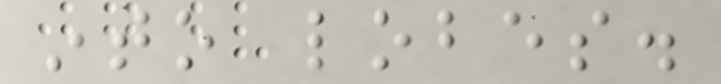into lobes.
